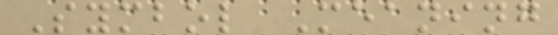Symbol Meaning
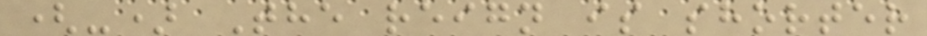(-) The reign is shorter
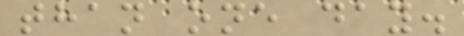than one day.
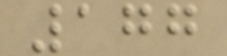177
